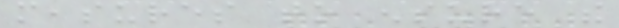measures to ensure the
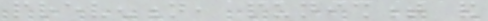prevention, punishment and
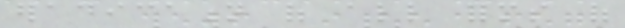eradication of all forms of
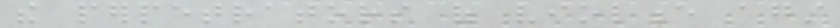the perpetrators of violence against
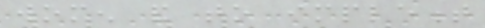women and to implement
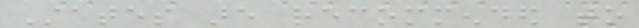States are recommended to
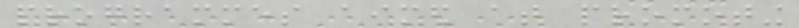programmes aimed at promoting
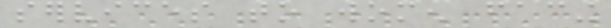services to women facing
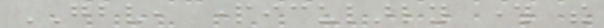GBV, particularly through the
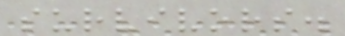survivors.
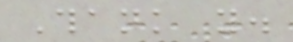Thank you.
